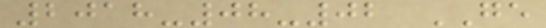2018-08-02 GE
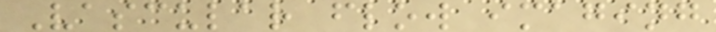Vascular flow imaging
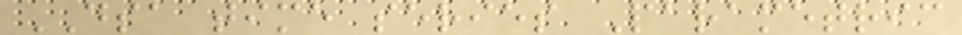DSA time series Parametric
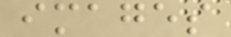images
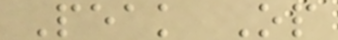Peak Op
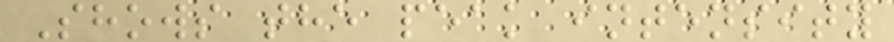Shows the peak intensity
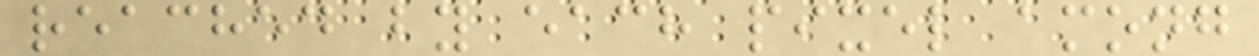reached by each pixel among
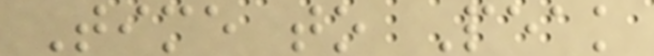Time to Peak
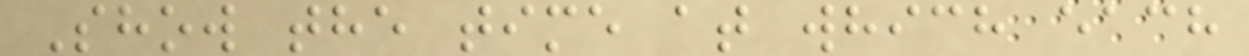Show the time at which each
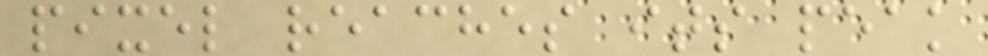pixel reaches its peak
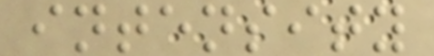intensity
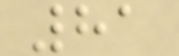81
